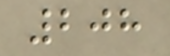208
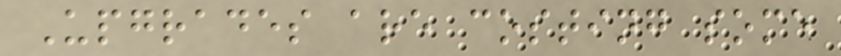Upgrades are costing some
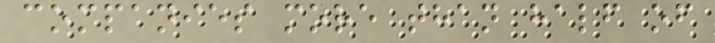companies more than half of
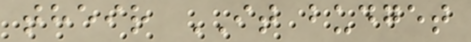their IT budget
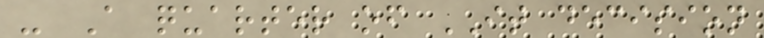- A quarter of IT decision
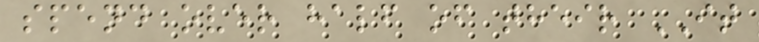spend over half of their IT
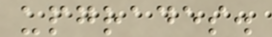upgrades.
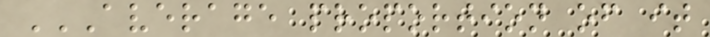AVERAGE PROPORTION OF IT
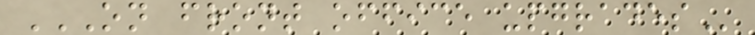ON FRONT OFFICE UPGRADES
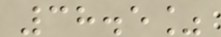38.5%
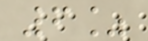6%
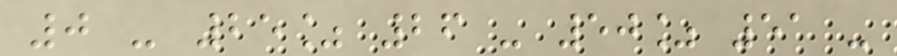0 - 25% 26 - 50% 51 -
